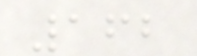162
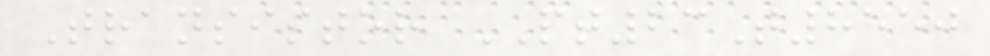Transistor PT23T8550
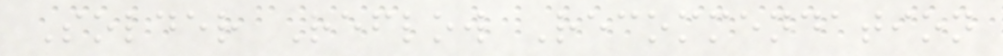Solder Reflow Recommendation
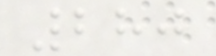280
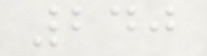240
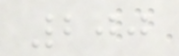200
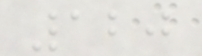120
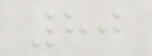80
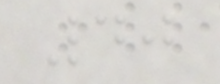40
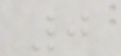0
